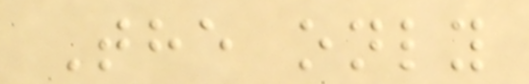The only
